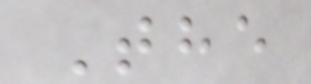The
